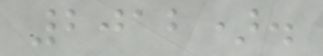2012).
